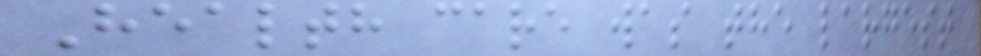Health care was the largest
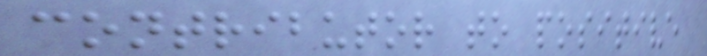contributor to positive
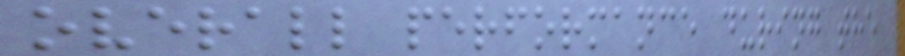overall performance during the
